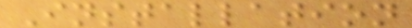Installation
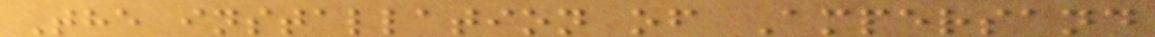The installation of Ampersand
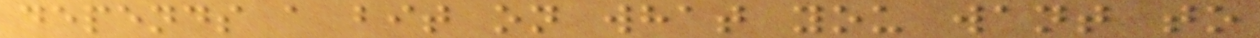depends a bit on what you want to
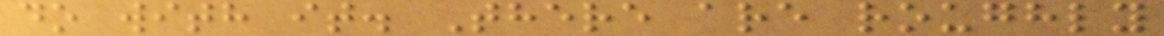do with it. There are roughly
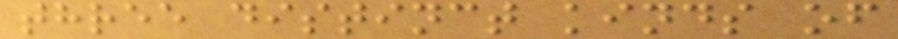three distinct kinds of
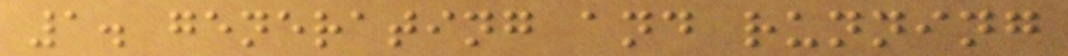1. generating and running
